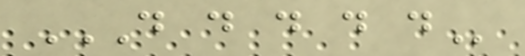D D D D D
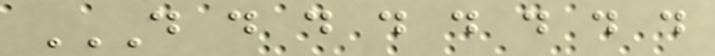D D D D D D D D
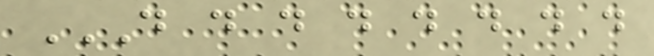D D D D D D D D
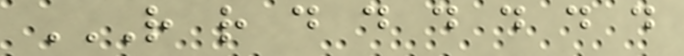R R D D D D D D
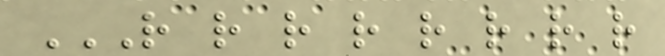R R R R R R R R
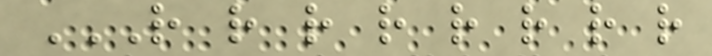R R R R R R R R
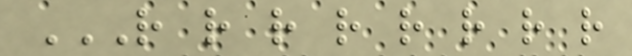R R R R R R R R
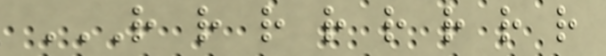R R R R R R R R
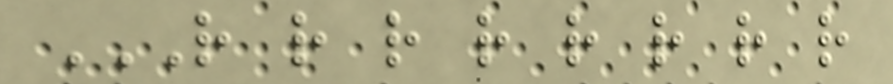R R R R R R R R
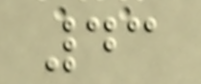43
